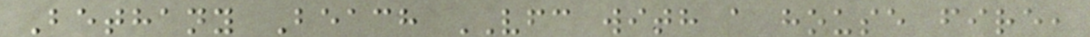Bethany Beach VFC with a house fire,
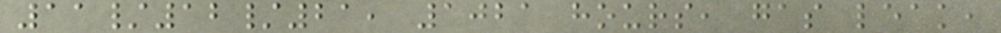11/12/21, 1021 hours, gas leak,
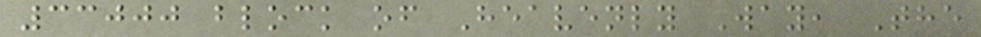33000 block of Heavenly Way, The
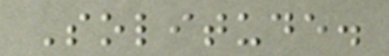Solitude.
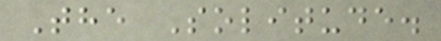The Solitude.
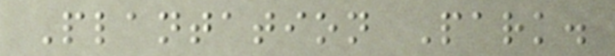Plantation Park.
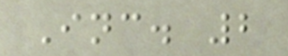Inc. 2
